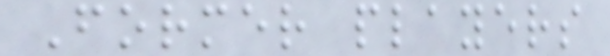Former players
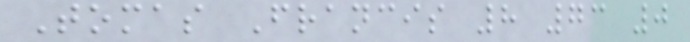Tomas Francis 8 73 0
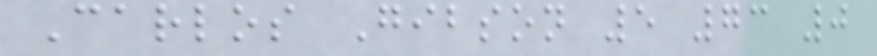Carlos Gibson 5 73 0
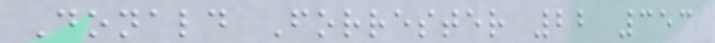Donald Forrester 22 353
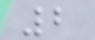2
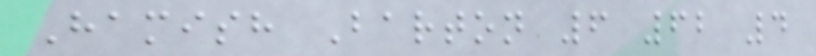Hamish Barton 6 62 4
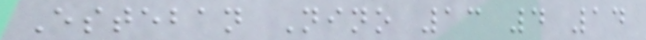Esteban Nino 13 4 14
